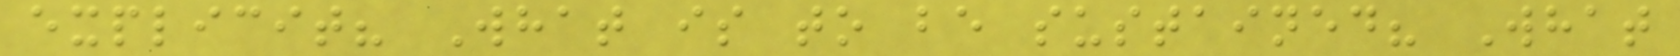explicit? What is to be sustained? What
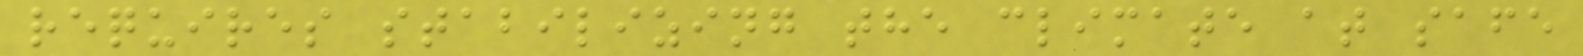requires stabilizing the climate at safe
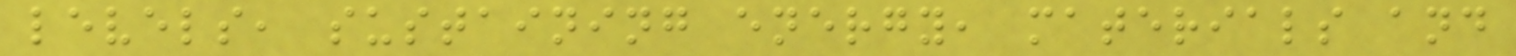levels, sustaining energy, materials and
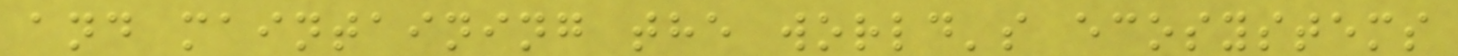and maintaining the world's ecosystems
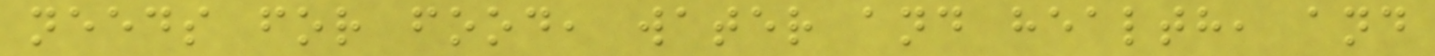needs for food, water and health, and
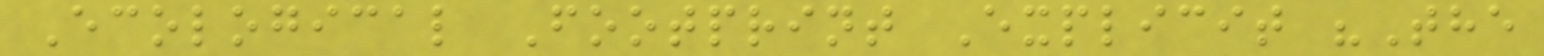Ecological Footprint Explicit "The
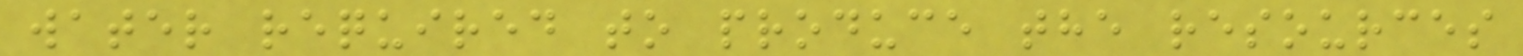water required to produce the resources
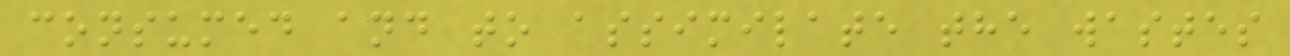consumed and to assimilate the wastes
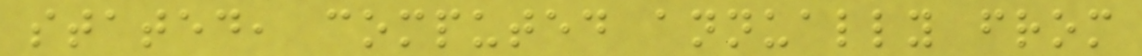stated, computed annually from
